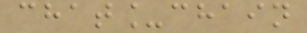chat_chain
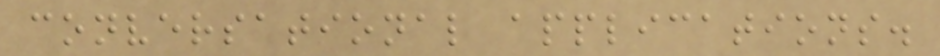conversational applications.
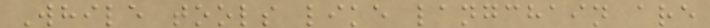While tools like langchain are
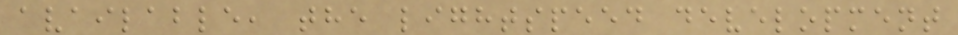available, the lightspeed development
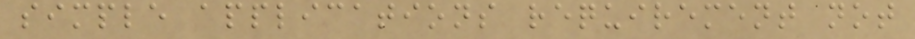simple applications requirement not
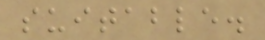suitable.
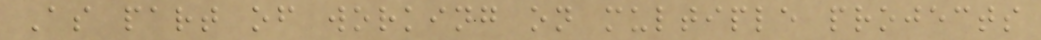As part of working on multiple projects
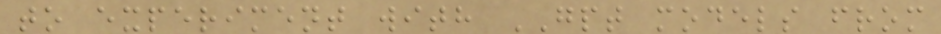to experiment with GPT models from
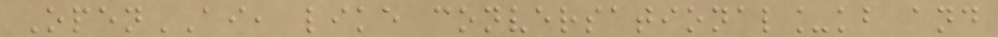OpenAI, like conversational_kb and
